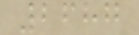2687
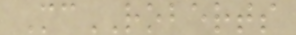McROBERTS
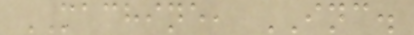MACHINE, INC.
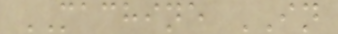MACHINE IN
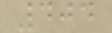404
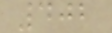402
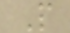P
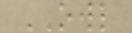OWL
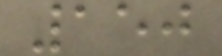150
